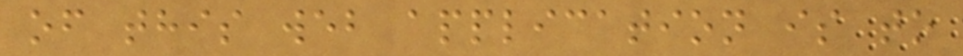of this web application is to
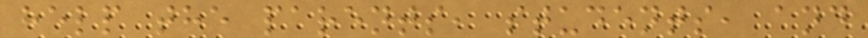help the parents, students, and
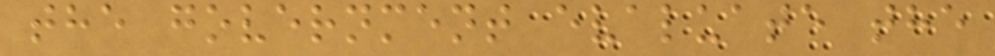the government evaluate the
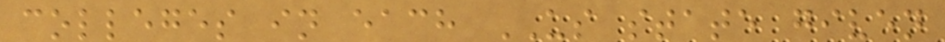colleges in each US state given
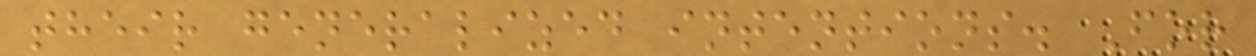their generalized intentions. For
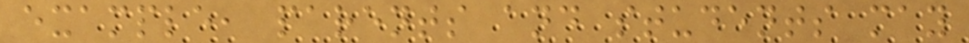example, parents and students may
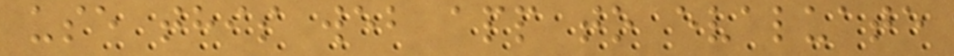use this web app to evaluate
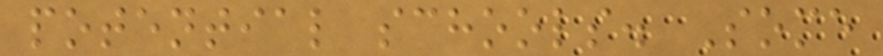potential schools. Some
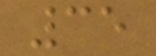35
